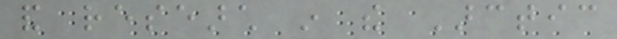and research in the Arctic
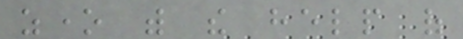zone with the help of
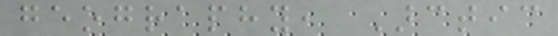geography, Arctic
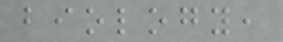biology,
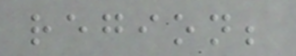region;
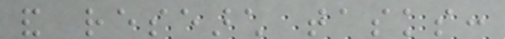and research tasks:
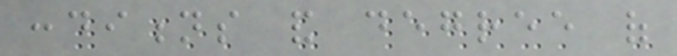conditions and degree of
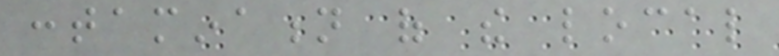contamination of the local
